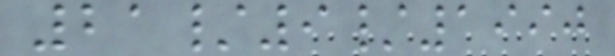21/9/1990
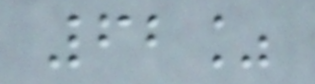62%
